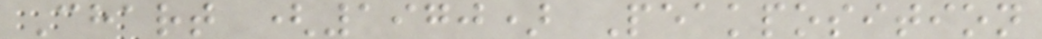Chart (1970) Peakposition
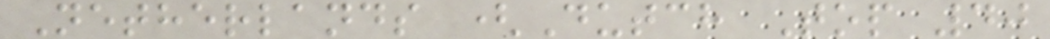Netherlands (Dutch Top 40
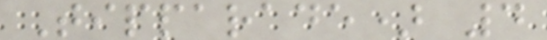Tipparade) 4
